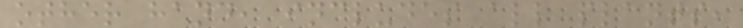other hand, includes all plants,
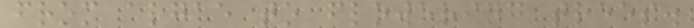from algae to flowering trees.
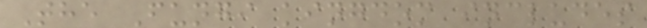The Fungi kingdom includes
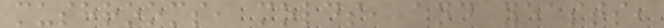mushrooms, molds, and yeasts,
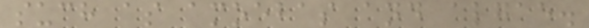such as amoebas and algae.
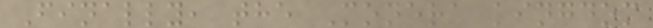Finally, the Monera kingdom
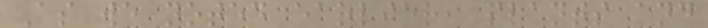As we noted earlier, plants and
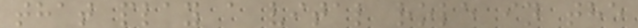that play a vital role in the
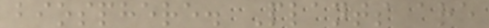biosphere. Plants are
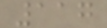117
